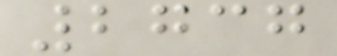2737
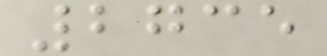2735
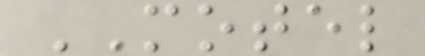MOTEL
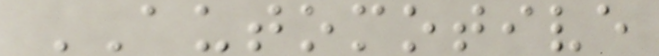AUTOMOTIVE
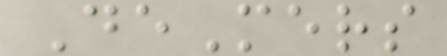DeMers
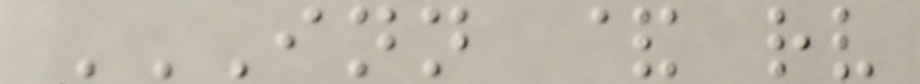INN & RV
